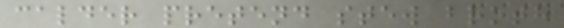calder pretend stew broth
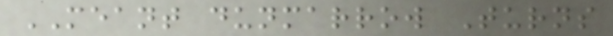MEANT dunmarrow Turns
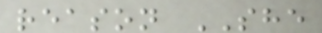reason SHE
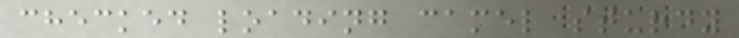checked loading camel sturdy
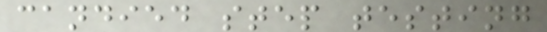candied step testing
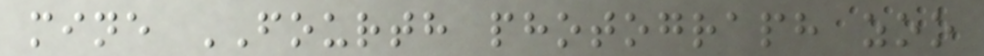mine FOURTH photograph zoo
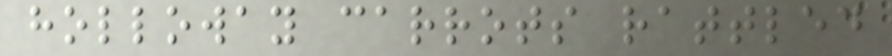holloway carrots rattled
